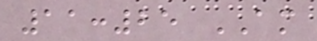11:25 AM
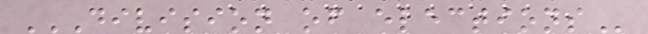DIVISION OF ELECTIONS
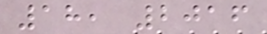18, 2016
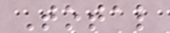Total
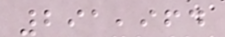291,964
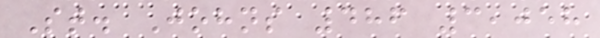St. Johns 486 3,058
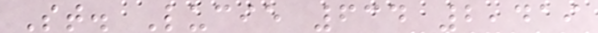St. Lucie 634 2,419
